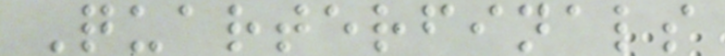Quarterfinals
